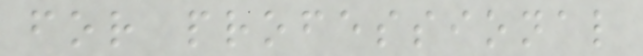for professional
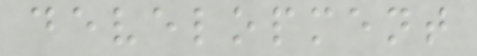development
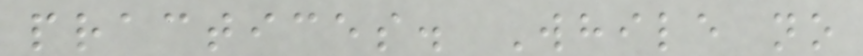practices. While no
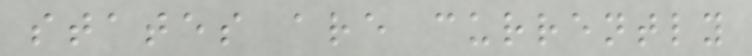states are currently
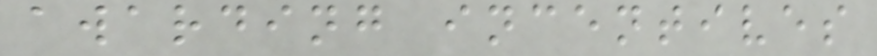awarding incentives
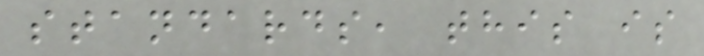standards, this is
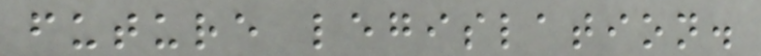future legislation.
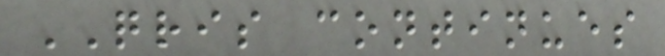QRIS continues
